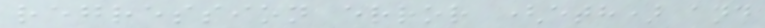regression error (eth) and
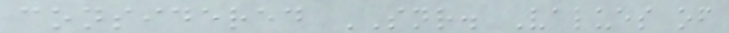considered SNR. Values of
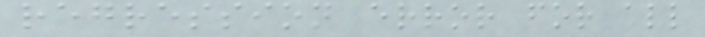regression error for all
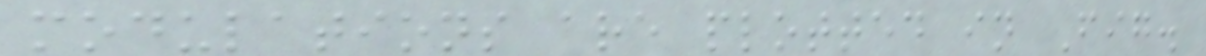modulations are plotted in Fig.
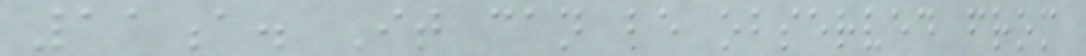11a. It can be observed from
